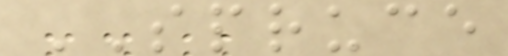SPRUCE
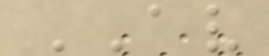AV
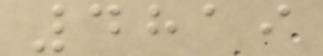4819
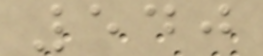540
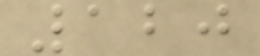120
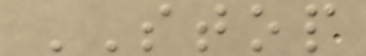STOP
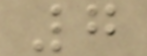7
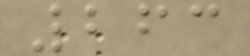263
